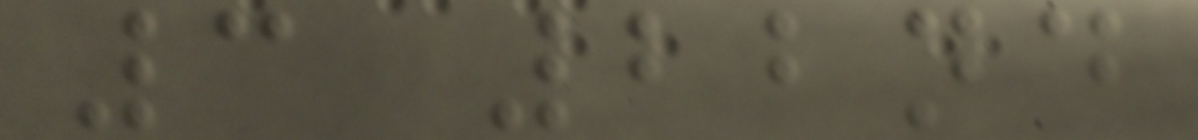3 22nd
